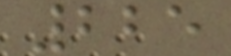225
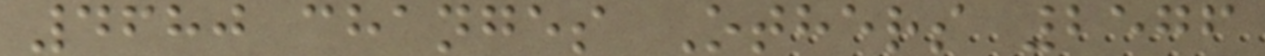4680 changes Others 2576
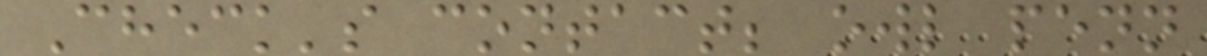Check's contact; owl penn
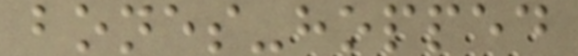bones-hopped
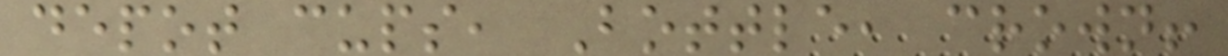depot cups, Bottle, crown!
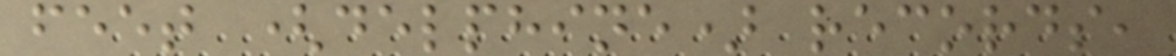feet (delphine) records,
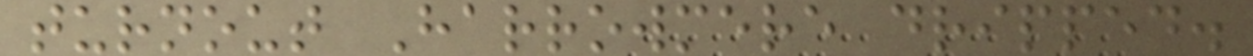turnout Harrowmere dripped.
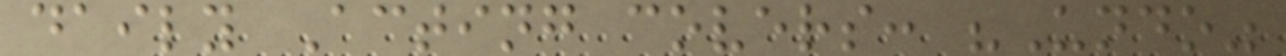daily Acting covers: "Undo"
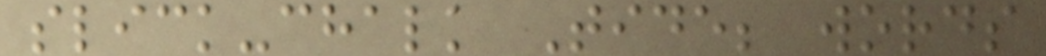slick-chalk Tide; words
